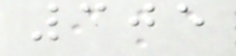305
